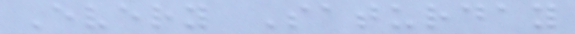Every Saturday
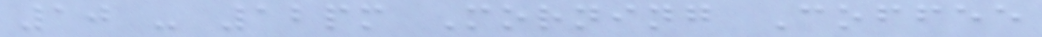10 - 12pm Morning Coffee
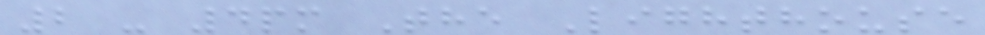2 - 4pm The Lighthouse
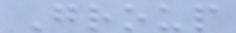Group
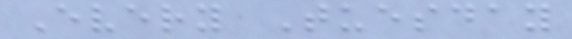Every Tuesday
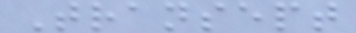Transept
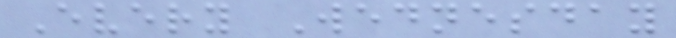Every Wednesday
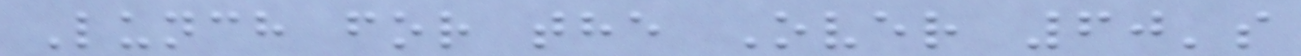Lunch for the Over 60's
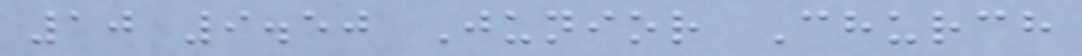10 9.50 Junior Church
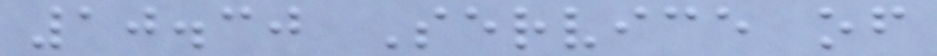10.30 Service of
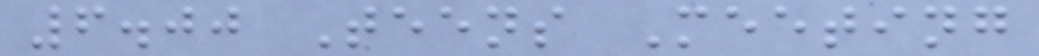6.00 Teens Meeting
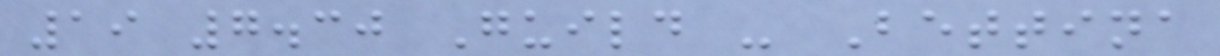19 7.30 Guild - Bettina
